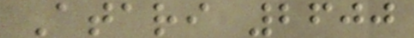Atari 2600
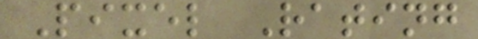Pixel Rating
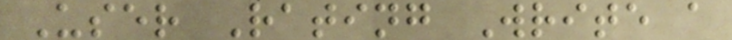User Rating Write a
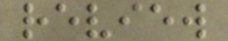review
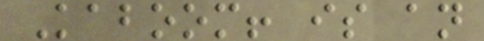Kaboom! is an
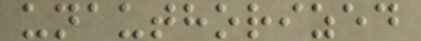unauthorized
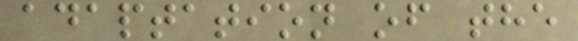adaptation of the
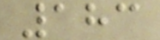183
